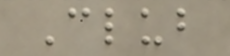Club
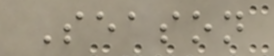Season
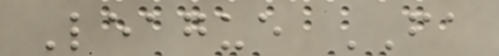League FA
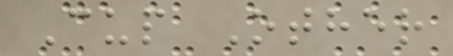Cup Other
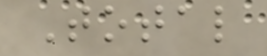Total
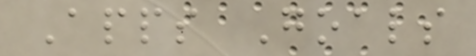Apps Goals
